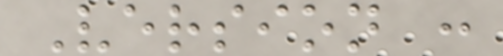Version :
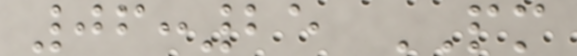06:25 PM
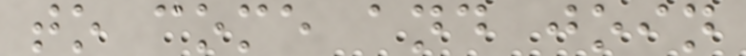to come and join
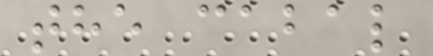the cabal
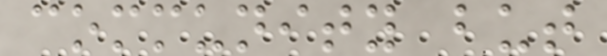community but
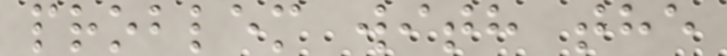problem with the
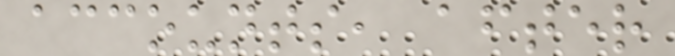accounts, after
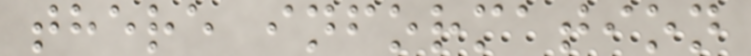there information
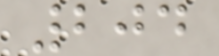204
